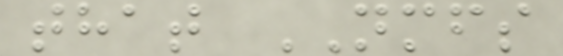that NMFS
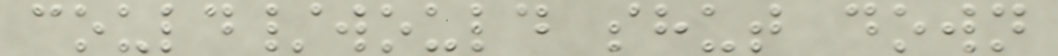could/would shut down
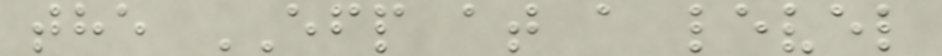the EFP at a level
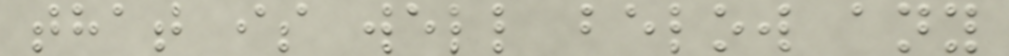that is well below any
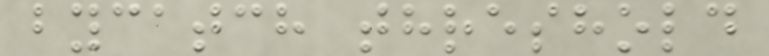bycatch threshold
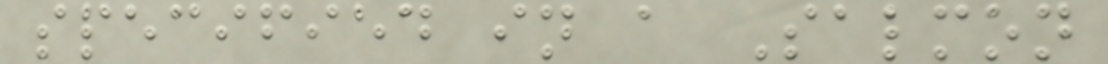specified in a Salmon
